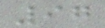97
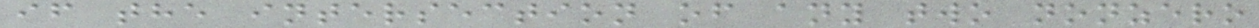if the intersection of any two nonzero
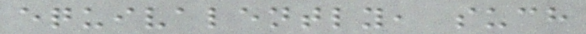equivalently, such
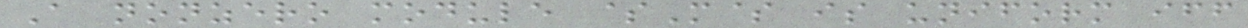A nonzero module $M$ is uniform iff
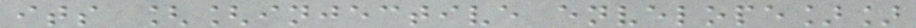its [[injective envelope]]
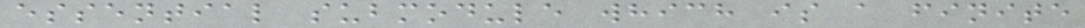essential submodule which is a finite
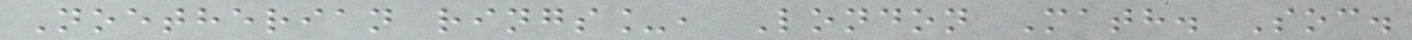Noetherian rings_, London Math. Soc.
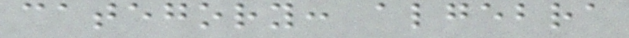category: algebra
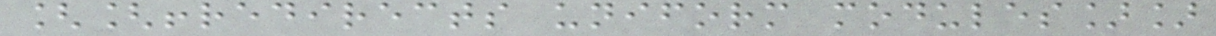[[!redirects uniform modules]]
